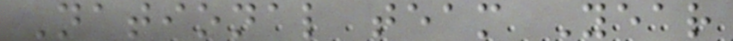National team Year
